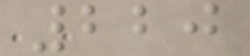220
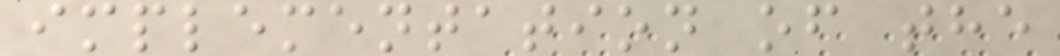implementation of the
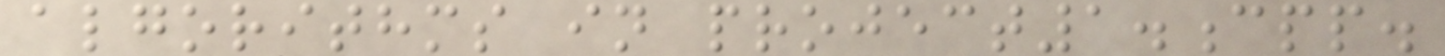algorithms in project1.cpp.
